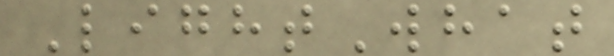LightWhat
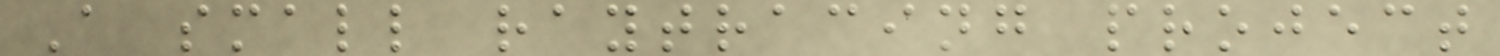A small raytracing project
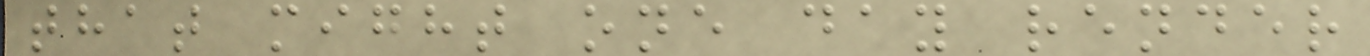that might one day render
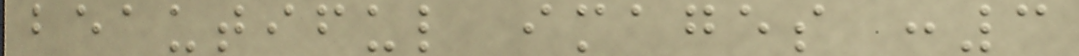beautiful images :3
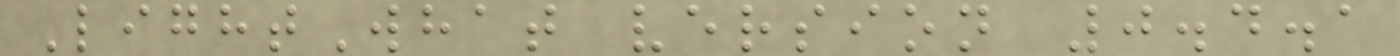LightWhat version 0.4.1
